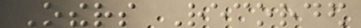Others Recorded
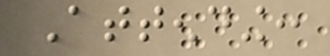Attending:
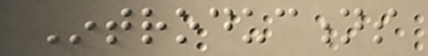Introductions
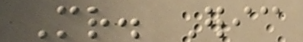Mr. Eric
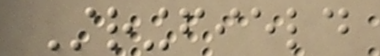Stringfield
